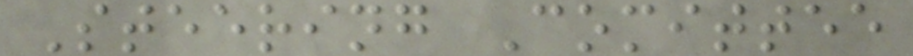Steering Comittee
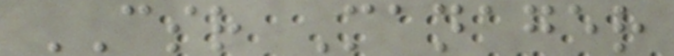CSR Manager
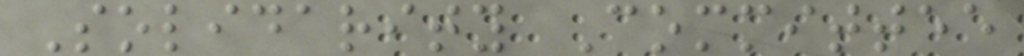Solidarity Committee
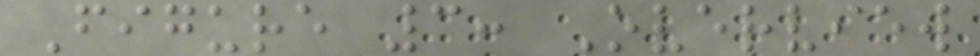Figure 3: Overview
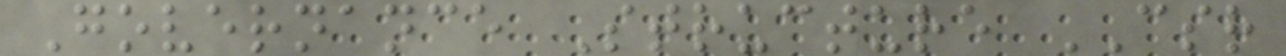Governance Structure CSR
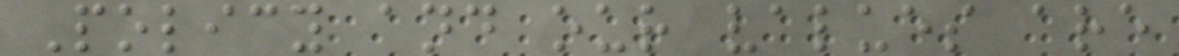Policy and our values are
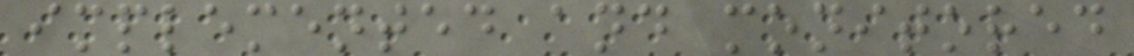implemented and monitored
